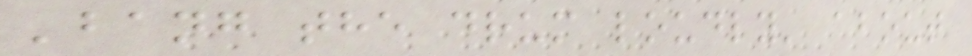'bang the drum loudly' about
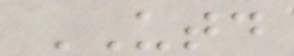UTD
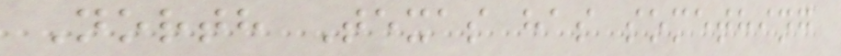North Texas has something
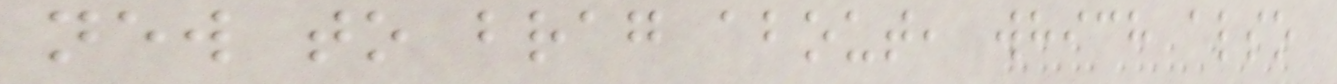new to brag about, which also
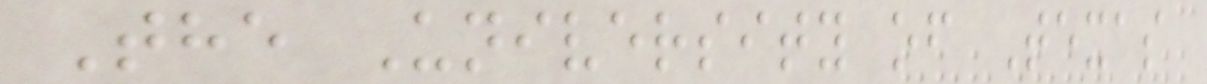The University of Texas
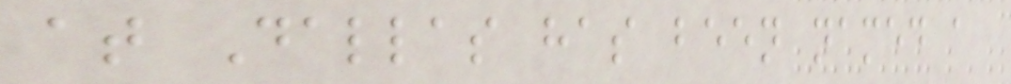at Dallas has been named a
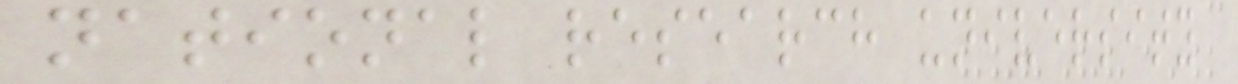national research university
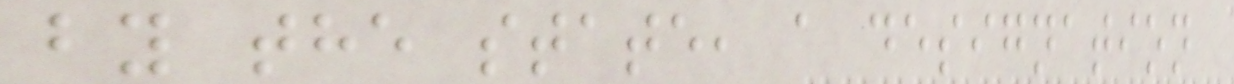by the state, a designation
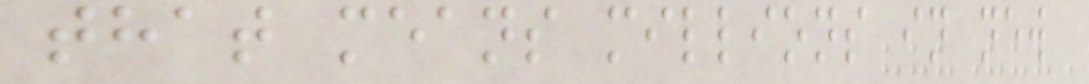that means millions in new
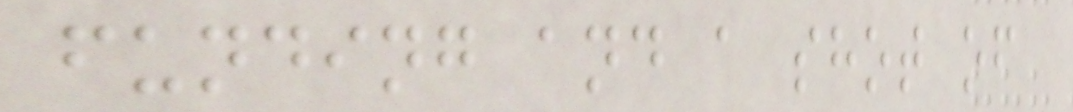funding and a shot of
